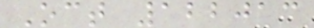Oct 122013
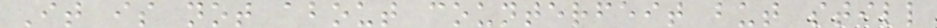It is not about counterfeit but still
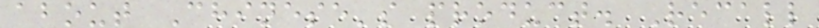about Chinese's product. Recall
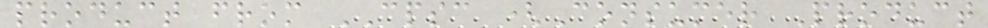product from CPSC (Consumer Product
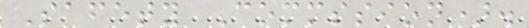Safety Commssion).
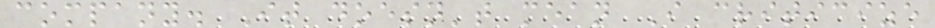company. It doesn't mean I criticize
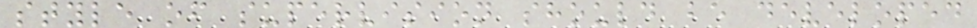style of supervision should be developed
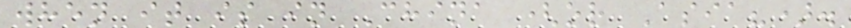when it is in China (or Asia?).
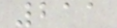211
